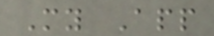My App
